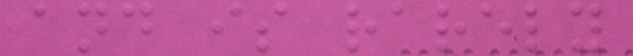and is rarely
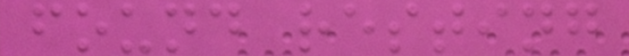found resting
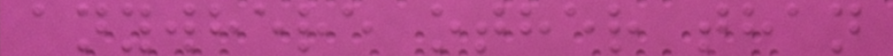anywhere other than
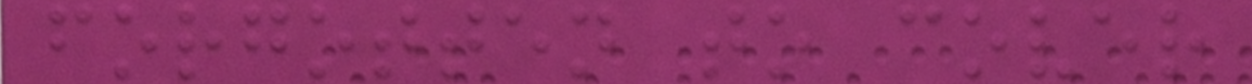forgotten to cover
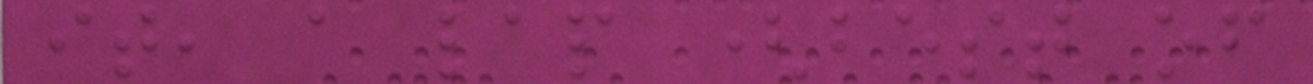it, a lap (best of
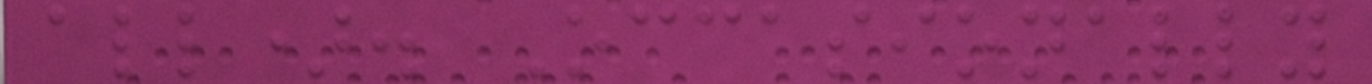all). Occasionally
